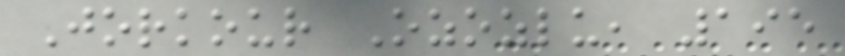Jorkour Ozozlu, 195
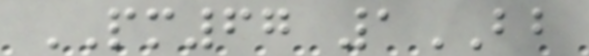PM67 1BB
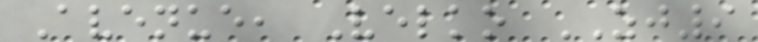Avenue, Velko ZJ9
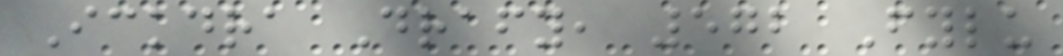Ickdra Drafy, 572 Fylu
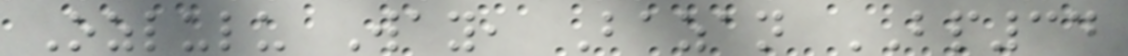Ozlulu Way, Bazan BP34
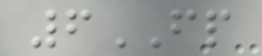6FP
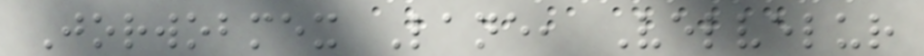Jorwobmex Lane, Velvelur
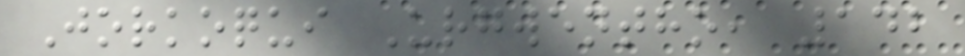Jorkoqui Urgwentho, 142
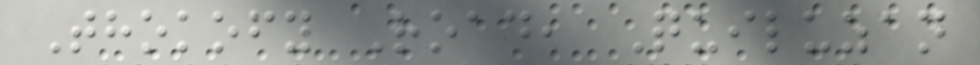Thokofy Road, Quiluzan
